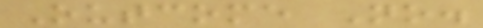Outcome No.
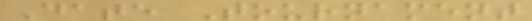Date Tournament
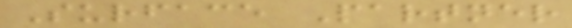Surface Partner
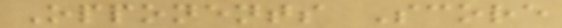Opponents Score
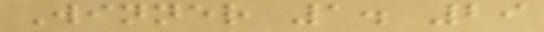Winner 1. 29
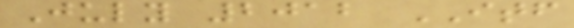July 2012 ITF
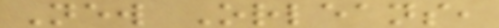New Orleans,
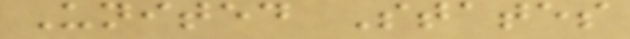United States
